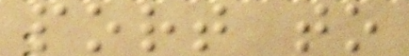port to
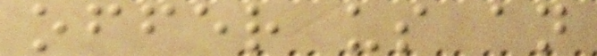offer us an
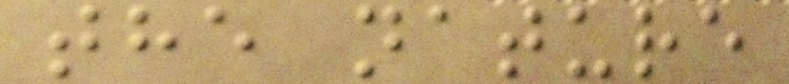the nature
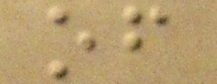of
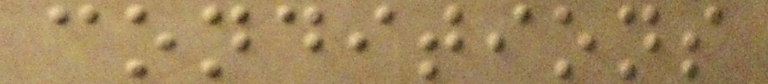conditions
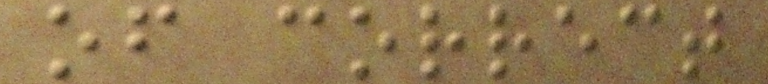of correct
